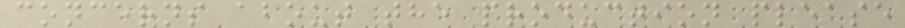concerns about the production please
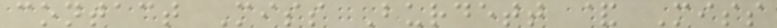contact Miss Burdett & Miss
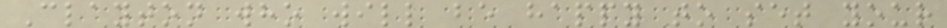Clayton who will be happy to set your
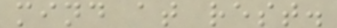mind at rest.
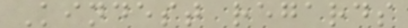Kindest regards
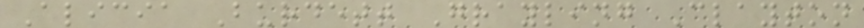Alicia Burdett Grayling Clayton
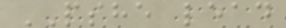PSHE lead
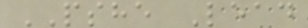PSHE Lead
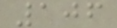106
